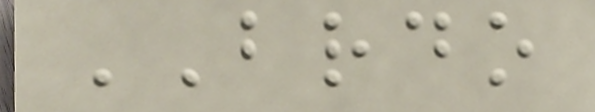BRDO
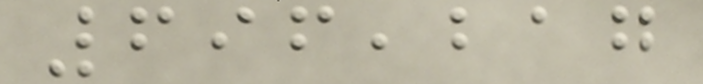696,217
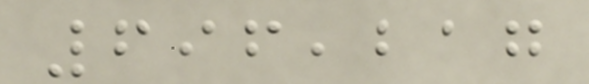696,217
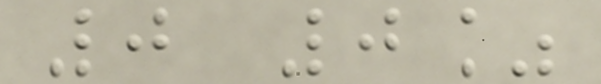0 0%
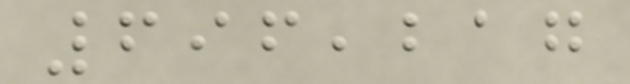696,217
